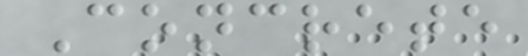Concrete
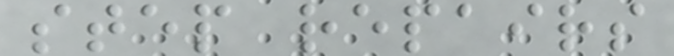step repairs
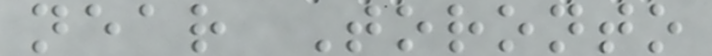near Toronto
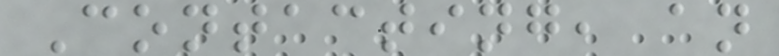Contacting, an
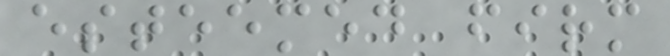esteemed firm
